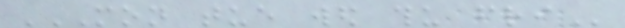MON TUE WED THU FRI
